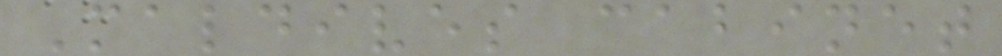Maldives cabinet
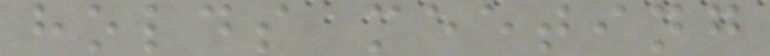holds meeting
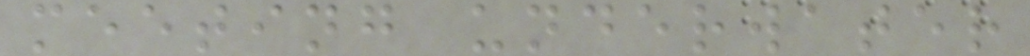meeting underwater
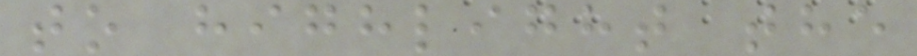to highlight the
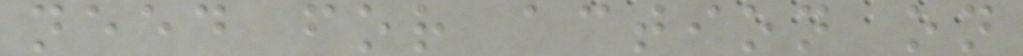need for action on
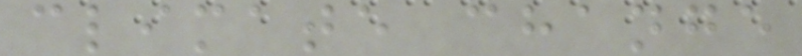climate change
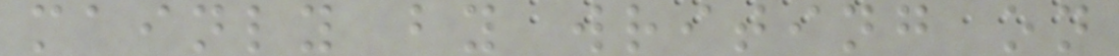mainly by writing on
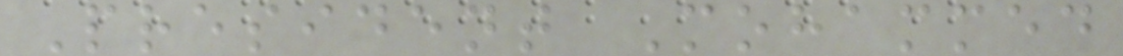President Mohammed
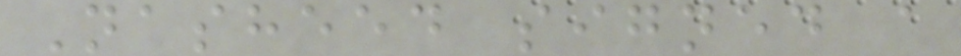Nasheed signed a
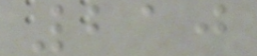210
